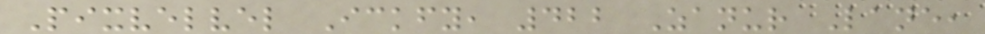Pixvelvel Ickfy, 422 Zanur Lane,
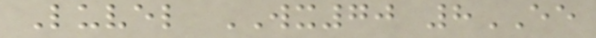Luvel WX70 8EE
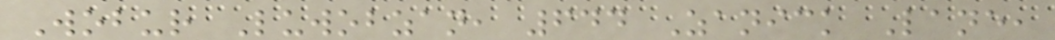Wobur Luwobzan, 644 Zanick Lane,
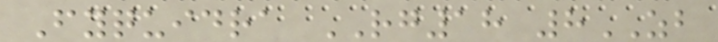Fyquidra RG18 8ZB
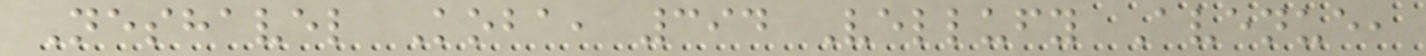Neshavel Koba, 394 Vellufy Avenue,
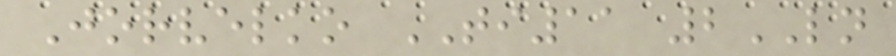Jorvelko TI11 2LN
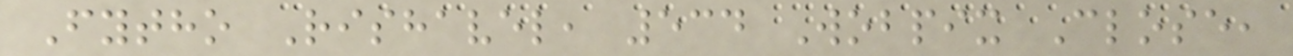Fytho Rishavel, 534 Wobpix Close,
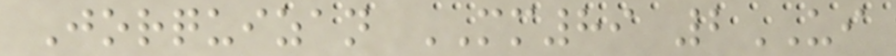Jorquizan MM89 2UI
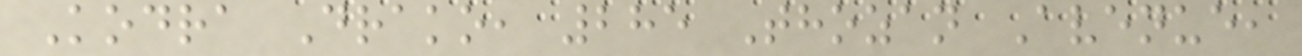Kodra Drako, 285 Thozan Avenue,
